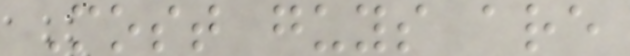Most guys are
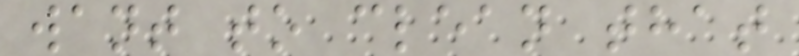want to clean that
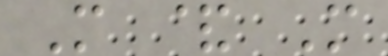M & M
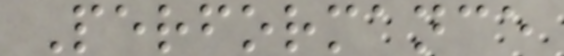Performance
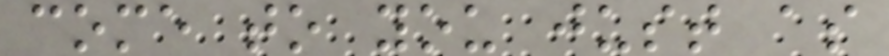come to you just as
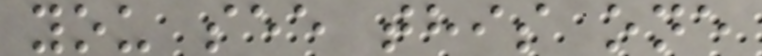you see this one
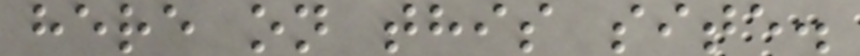here on this site.
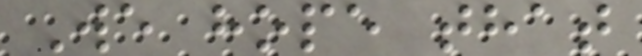We hope that
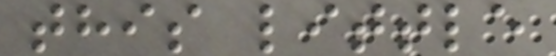this little
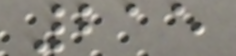215
